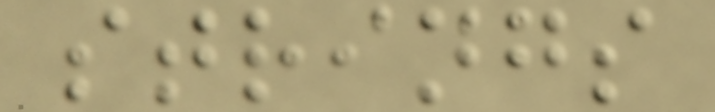strings
